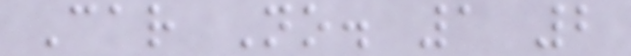Car No. 1 2
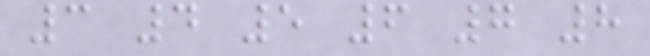3 4 5 6 7 8
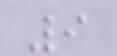9
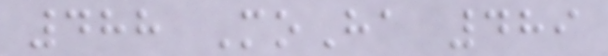488 MoHa 489
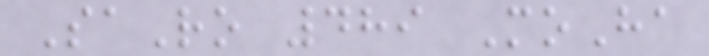SaRo 489 MoHa
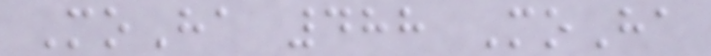MoHa 488 MoHa
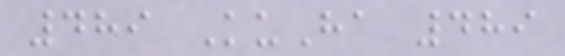489 KuHa 489
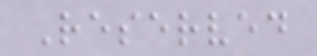Reserved
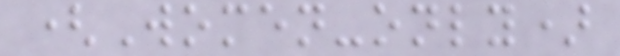(Women-only)
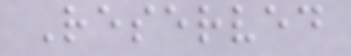Reserved
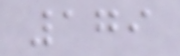179
